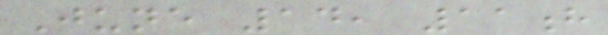June 14, 11h
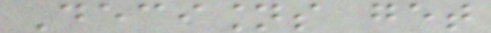Decisions get
